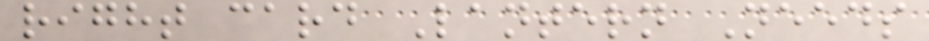right card Lantern Needs
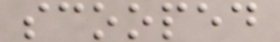scooped
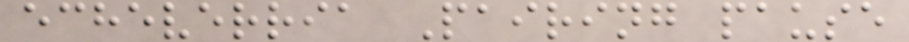echeverria Pairing pause
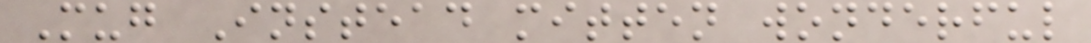Mug Instead mitten wonderful
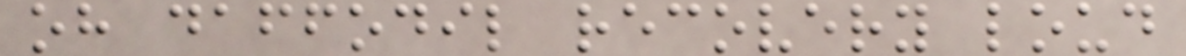oh daffodil recovery loud
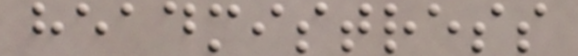headmistress
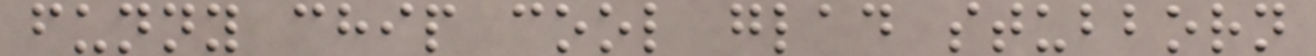funny chip cool glad stubborn
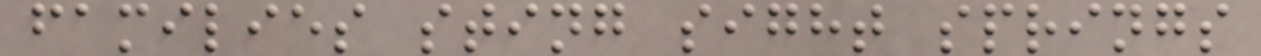families sting sight springs
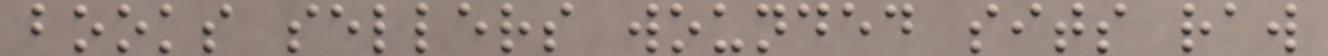books sellers wounded sits raw
